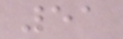51
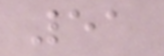51
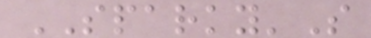SPARKY'S
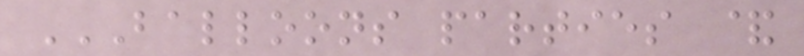BALLOONS PARTIES &
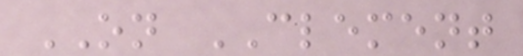ON CLEMENT
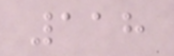118
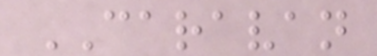CARAVAN
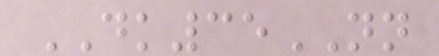DK35NN
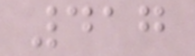417
